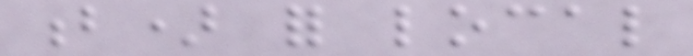b) for local
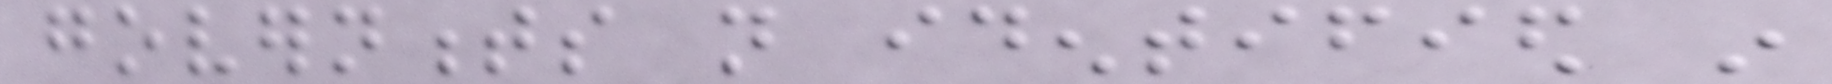governments not identified in
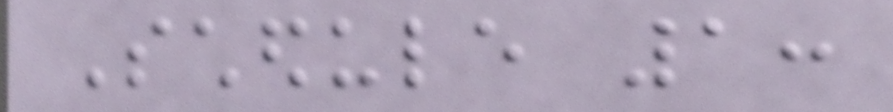Schedule 1:
